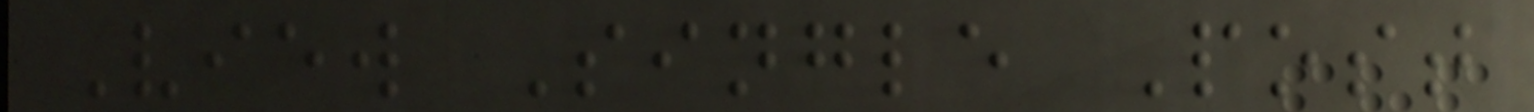View Single Post
